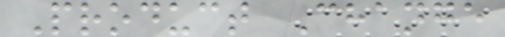Product Change
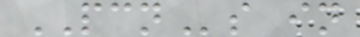PCNs in
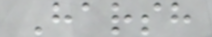Harsh
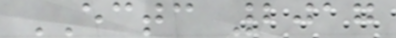ECTC 2017
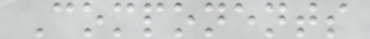Components
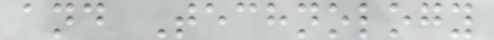and Technology
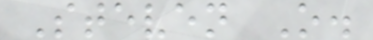Steven O.
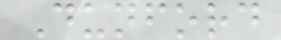Dunford
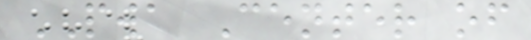PWA Center of
